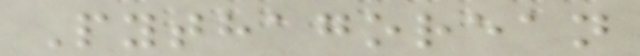Pythagorean
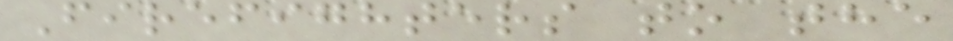Firefighters to the
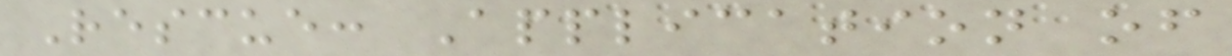Rescue: Application of
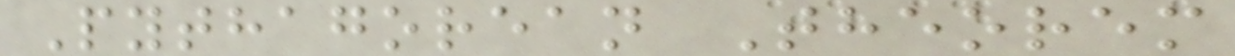Pythagorean Theorem
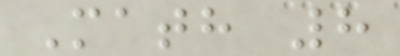Math 8
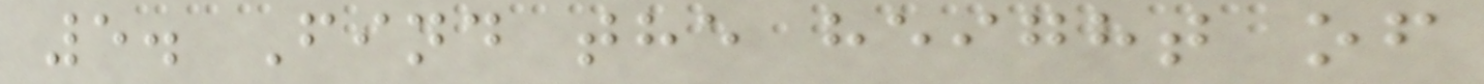5. Find the height of
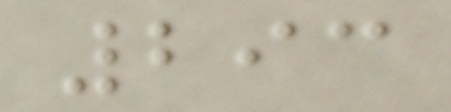293
